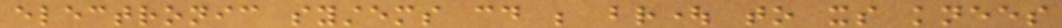electronic systems could be brought to its knees
